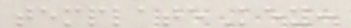templateKey:
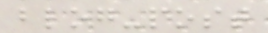blog-post
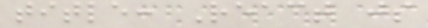title: React js
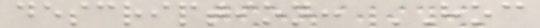description: HOC
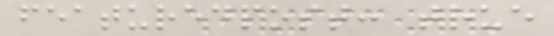featuredpost: true
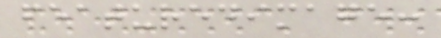featuredimage:
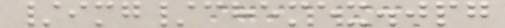/img/chemex.jpg
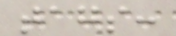tags:
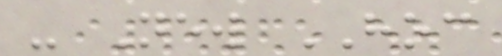- New HOC
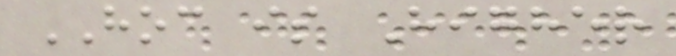HOC is Higher
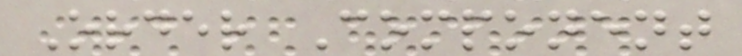Order Component
